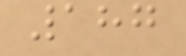187
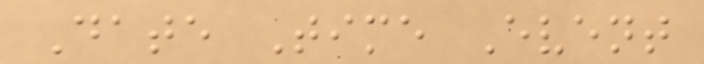Date Time Event
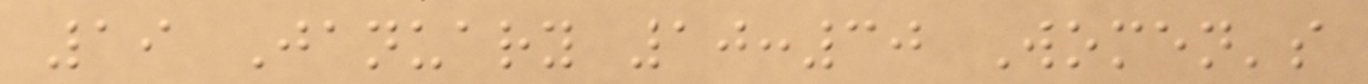19 January 10:30 Women's
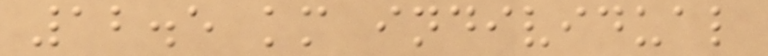12.5 km individual
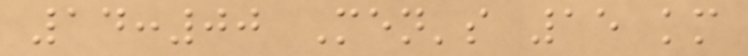14:00 Men's 15 km
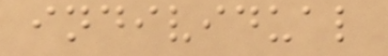individual
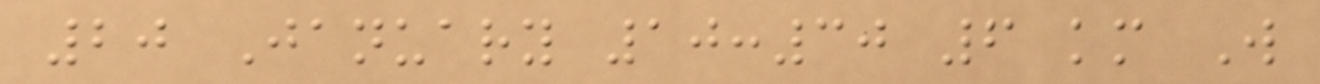20 January 10:30 6 km W
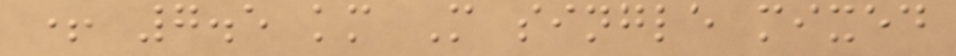+ 7.5 km M single mixed
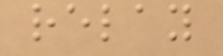relay
